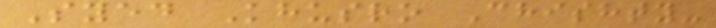Syed Khusro Chishty-
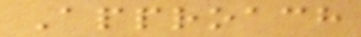Approach
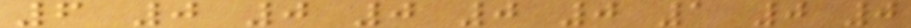6 0 0 0 0 0 1 0 0
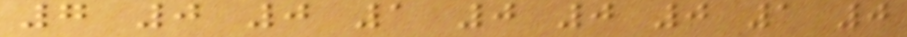7 0 0 1 0 0 0 1 0
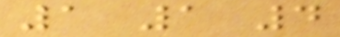1 1 4
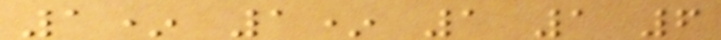1* 1* 1 1 6
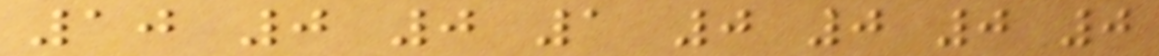10 0 0 1 0 0 0 0
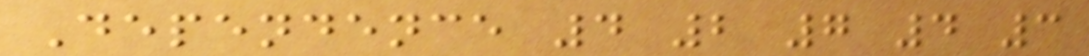Dependence 4 2 7 4 3
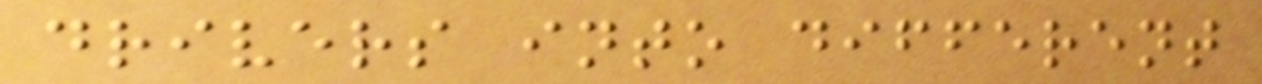drivers into different
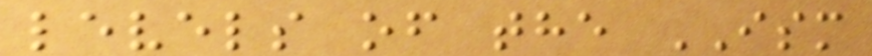levels of the ISM
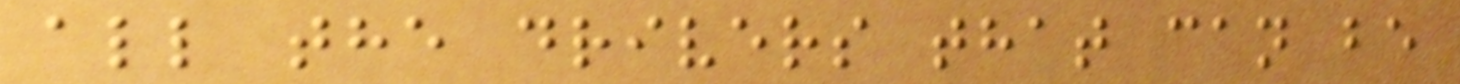all the drivers that can be
